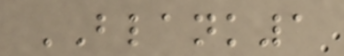BLANK1
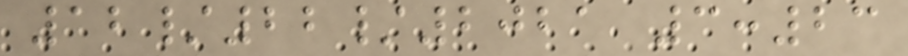12/22/2021 3:23
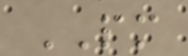PM
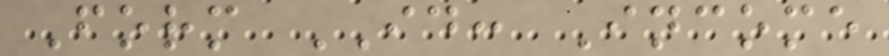Form ID: Income
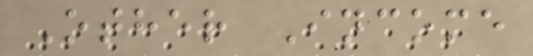Other Income
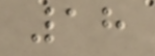18
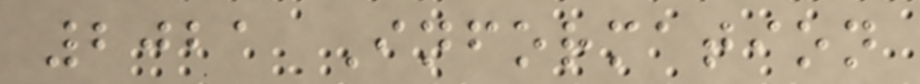2021 Information
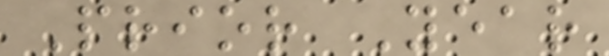Prior Year
